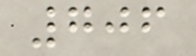706
